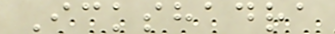Ickshadra
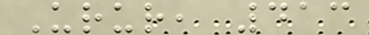Urur, 413
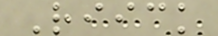Riick
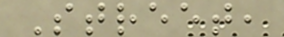Street,
